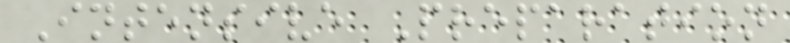Intensive Preparation
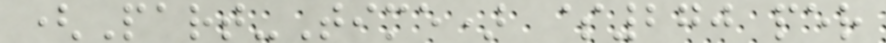(Part-Time) $270 per
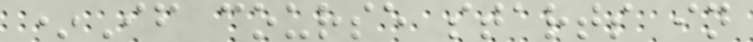*If course starts in
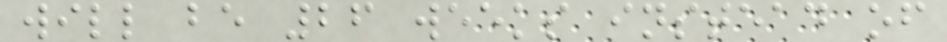will be 26 weeks instead of
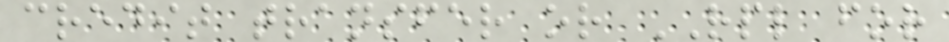credit transfer or RPL for
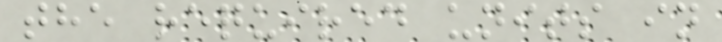the required units in
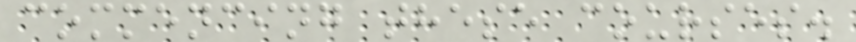commencing these courses.
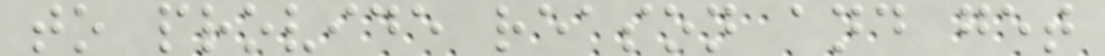to provide reason and get
